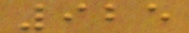925
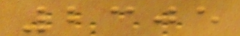2305
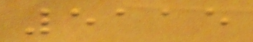5115
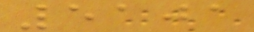5101
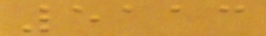5113
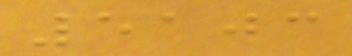5103
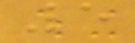5
